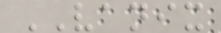VANIX
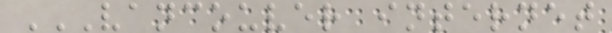VANCOUVER INTERNET
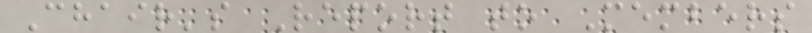Chair's Report to Members
